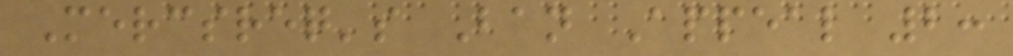Mercsreq's Ban Appeal 2:
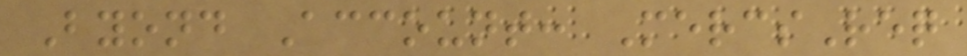Byond Account: MercsReq
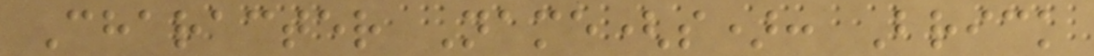Character Name(s): Brick
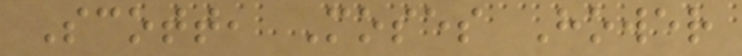Scott, Moses Hower
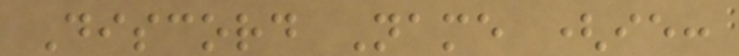Discord Name (ie:
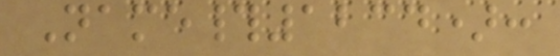Name#1234):
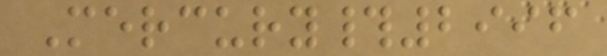Mercury#2996
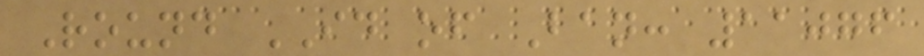Round ID of Ban: 11076
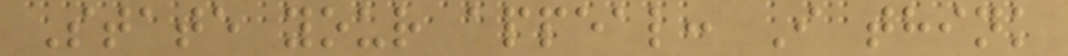State your appeal: I think
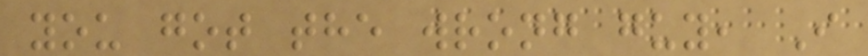you got the wrong guy, I
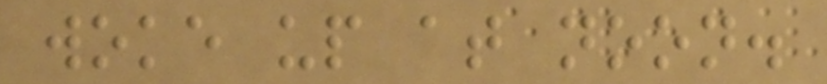woke up at noon.
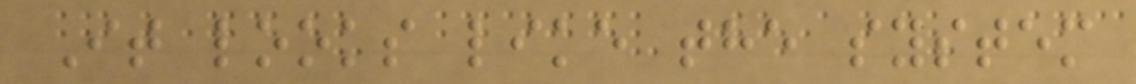It looks like the system
